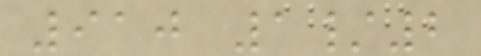910 1/2
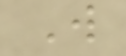W
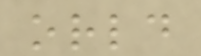orld
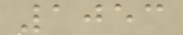1053
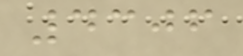4306
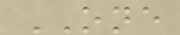ONE
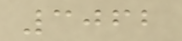3062
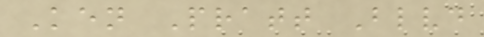Ken Pratt Blvd
